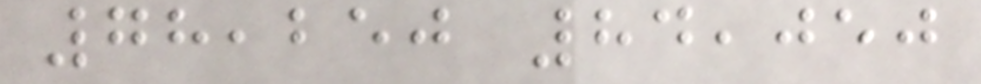78,250 84,050
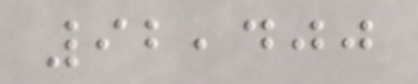92,400
